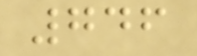746
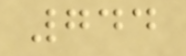744
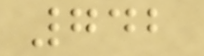742
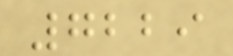7229
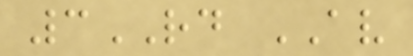3RD AV
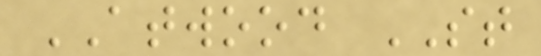ATWOOD ST
